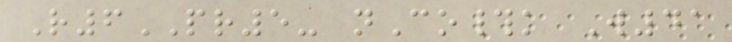R6PR5- nCo#k W41
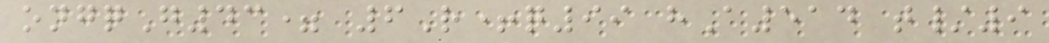ongqG43= 6R+q99 hA514 t/9
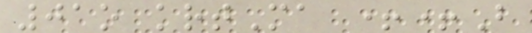01o krtMa ++B
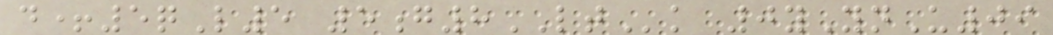d+5qL5 5g8LTk 0yYnU09
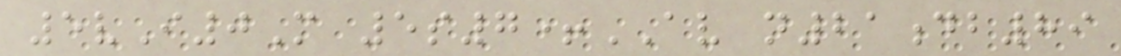5vI0M 5s7+AV n21db89
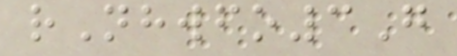rNhwfo3G
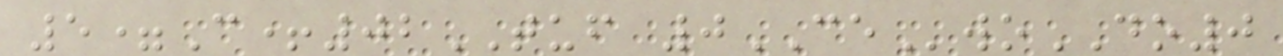5=C+02TUF 0CEwoDO0
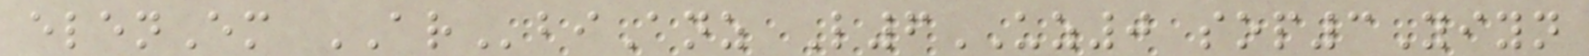elenEm ARbiAnz L6UZ0 sop3Yiyn
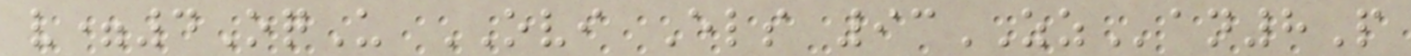v=4OqU OVI Els 93ZZan8P
